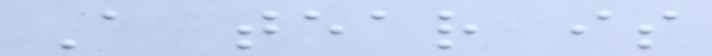A tear is
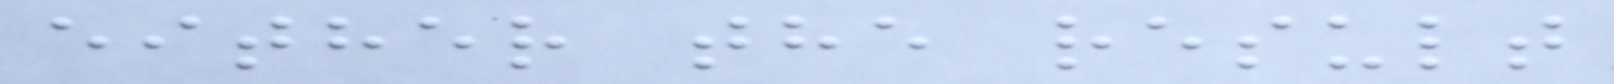either the result
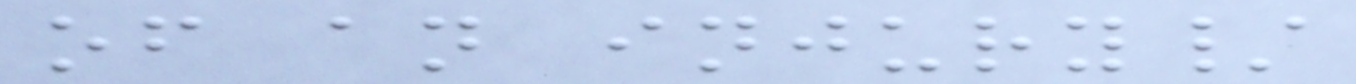of an injury/
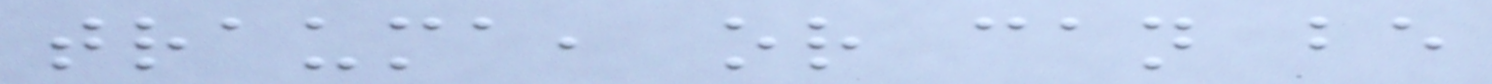trauma, or can be
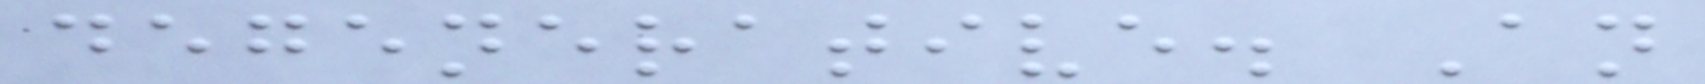degenerative. An
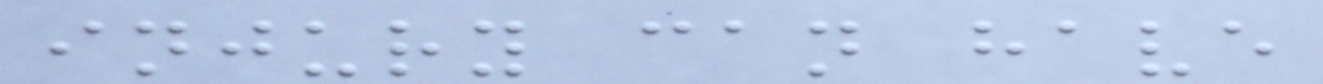injury can have
